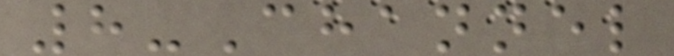8-Channel
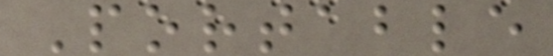Portable
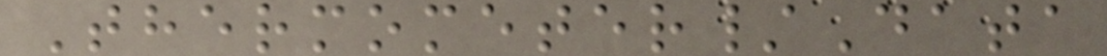Thermometer/Data
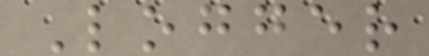Logger
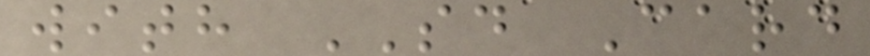with SD Card
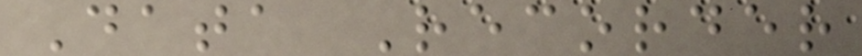Data Recorder
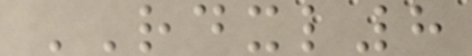RDXL8
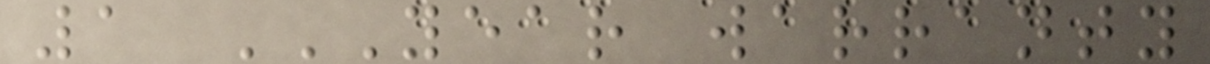1 YEAR WARRANTY
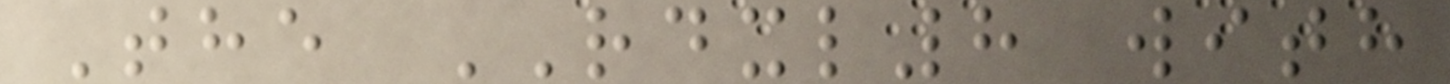The RDXL8 with
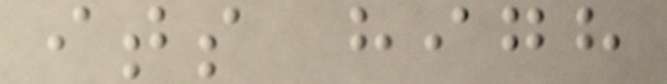its high
